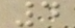4
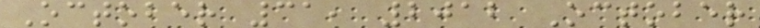October 31, 2012 October
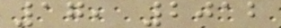17, 2012
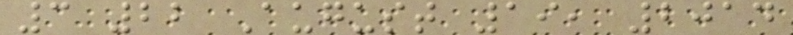3 22 August 19, 2014
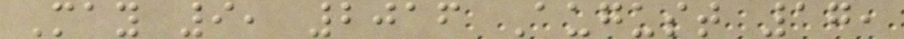May 9, 2016 August 17,
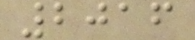2016
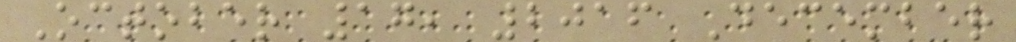October 17, 2016 December
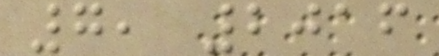7, 2016
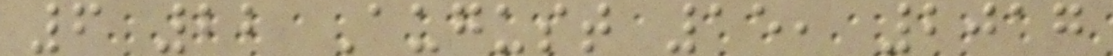6 22 August 15, 2017
